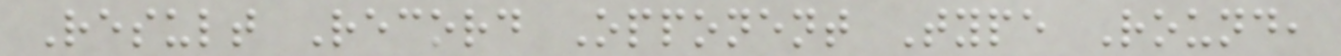Result Record Opponent Type Round,
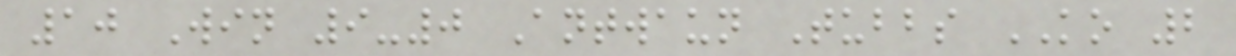10 Win 9-0 Antwaun Tubbs KO 2
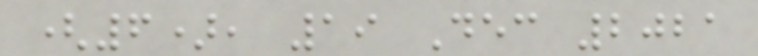(6), 19 Dec 2021
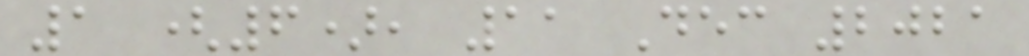1 (6), 11 Dec 2021
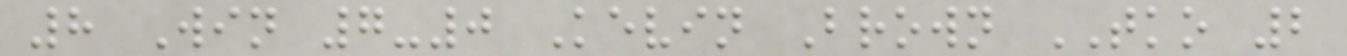8 Win 7-0 Kevin Brown TKO 2
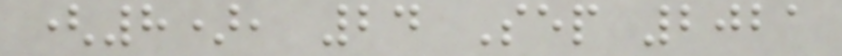(8), 24 Sep 2021
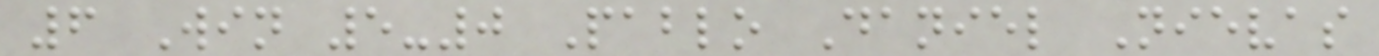6 Win 5-0 Pablo Daniel Nievas
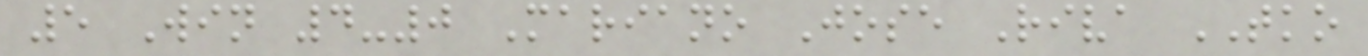5 Win 4-0 Mariano Jose Riva TKO
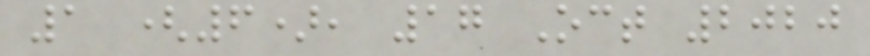1 (6), 17 Oct 2020
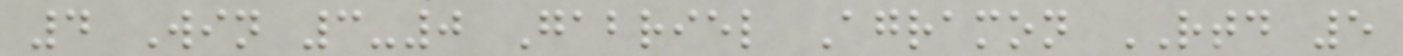4 Win 3-0 Gabriel Agramon RTD 5
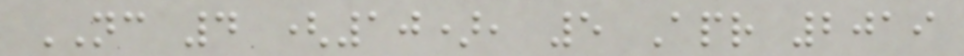NC 4 (10), 5 Apr 2019
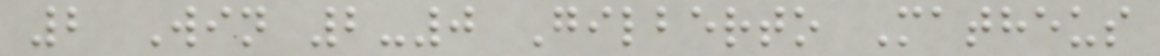2 Win 2-0 Gilberto Matheus
